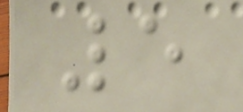5
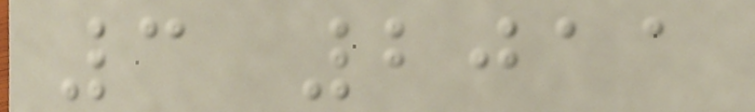3 2011
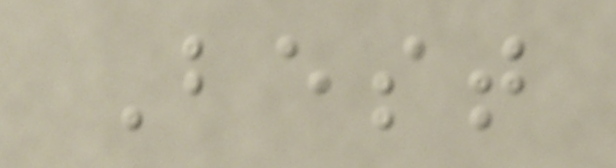Best
